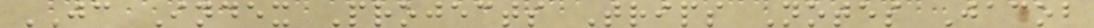JC Index Projects Trips Notes Jacob
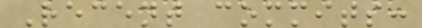Recent commits:
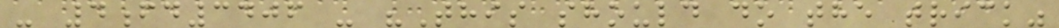- 4fd3406 - "This should do the trick"
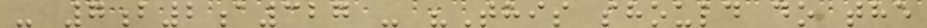- 7b2a327 - "This should do the
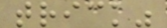trick"
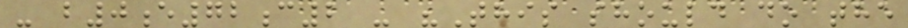- b0e72c2 - "This should do the
